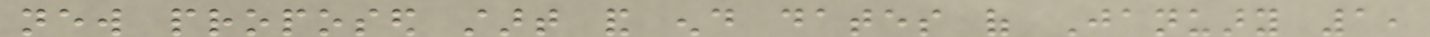new proposed start and end dates of January 1,
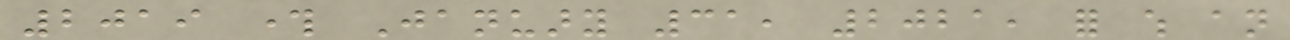2019 through January 31, 2021, for which an
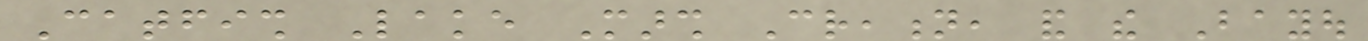Catfish Lake Marsh Creation, and the Bayou
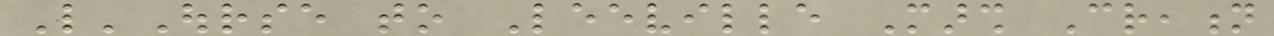L'Ourse to Leeville Marsh Creation
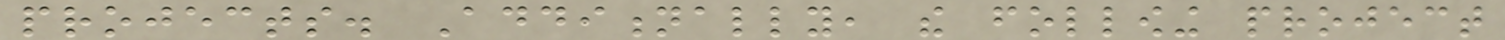projects. Additionally, the following project
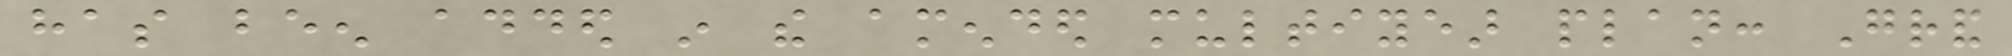has been added in the amended multiyear plan: Grand
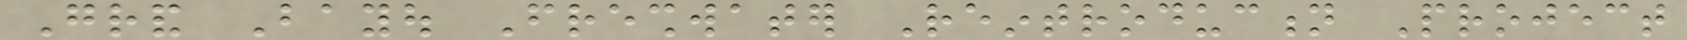Grand Bayou Freshwater Reintroduction Project
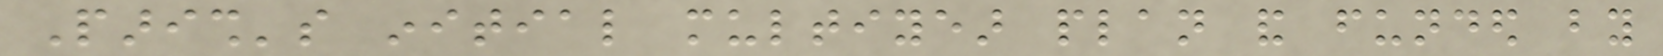Parish's initial multiyear plan and funded by
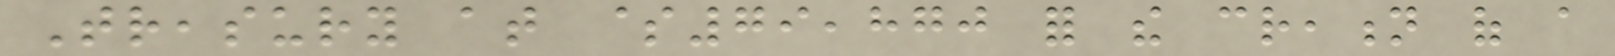Treasury at $79,870 for the creation of a
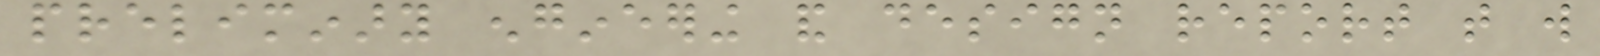preliminary engineering and design report that will
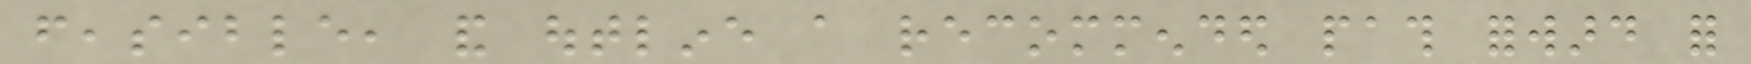feasible, and outline a recommended path forward for
